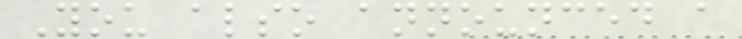You also announced a
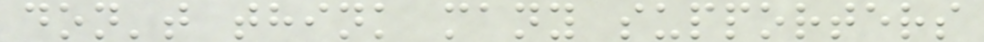don't think many supporters
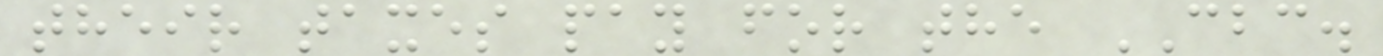their taxes pay for the CBC.
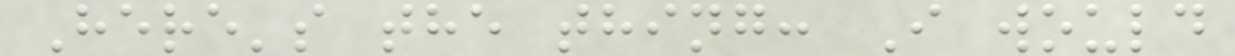Here's the thing: I would
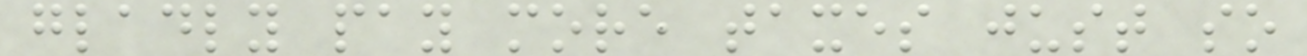gladly pay more taxes just so
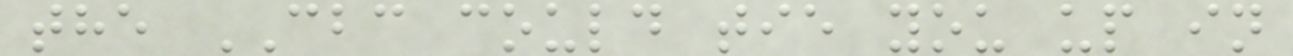the CBC could tie you up in
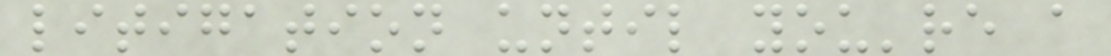litigation until you're a
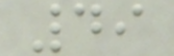49
